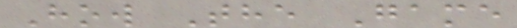How The Game
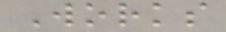Works
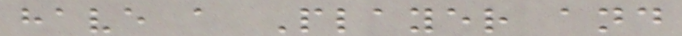have a Player and
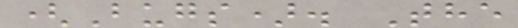(Bugs). The
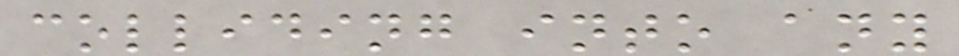colliding into any
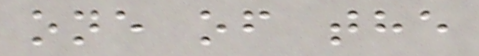one of the
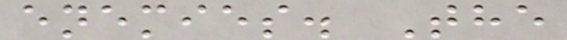enemies. The
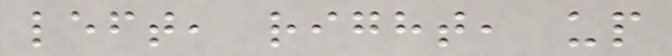left, right, up
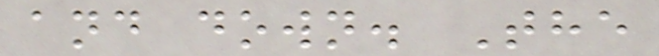and down. The
